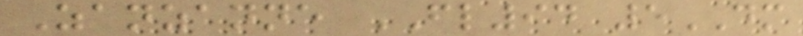Zanzanne FL94 5DM
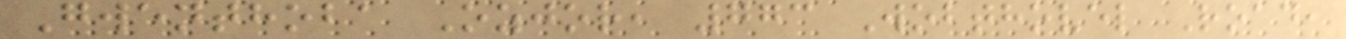Gwenthoba Ozjor, 773 Wobthovel Road,
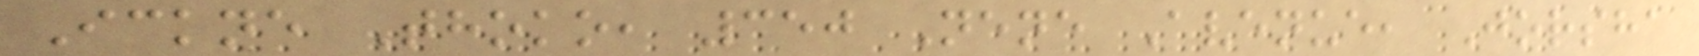Ickne Thoko, 350 Nene Avenue, Jorsha
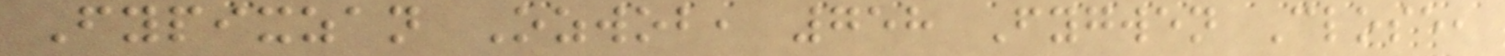Fypixzan Ozwob, 758 Fygwen Close,
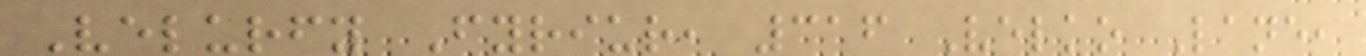Velurfy Fyriur, 316 Velko Lane,
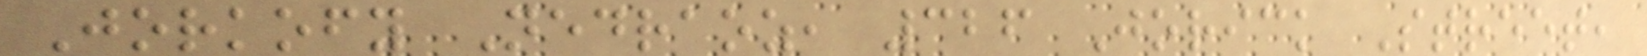Jorkofy Nedraoz, 326 Jorick Street,
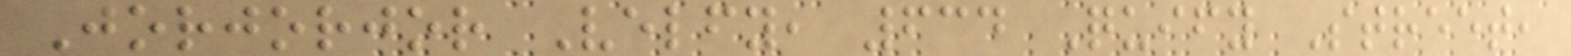Jorjorjor Velfy, 634 Quify Street,
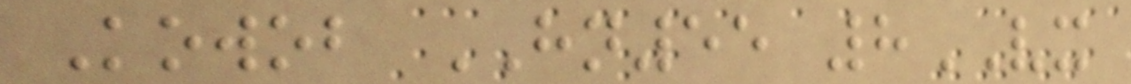Kowob HN55 8VX
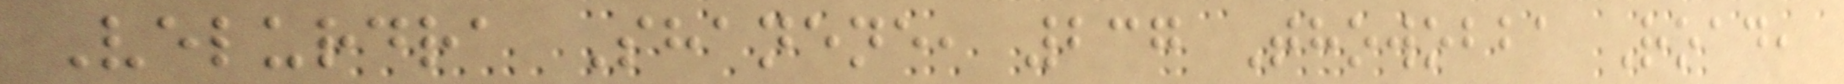Velurdra Shanene, 237 Thowobba Road,
